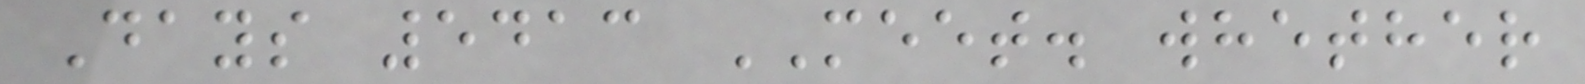Days 5413 MEET. whether
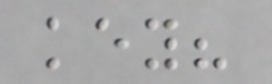key?
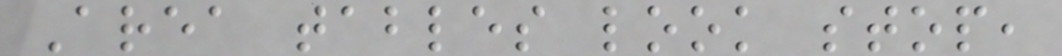Area tables look stop,
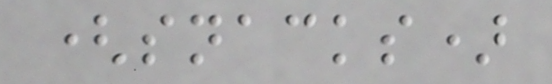(snacks)
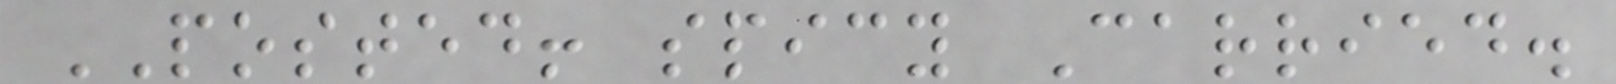POSTED! spicy Carried.
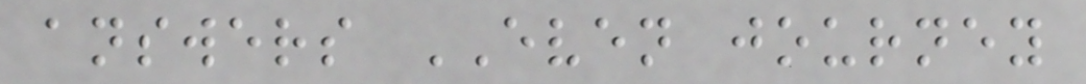answers EVEN journey
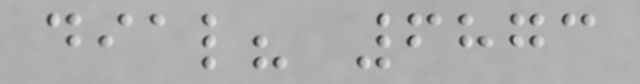dial? 6873
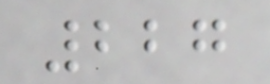227
